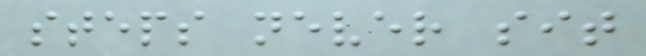steps never sit
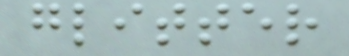glitter
